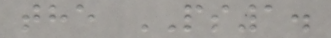the PS1.
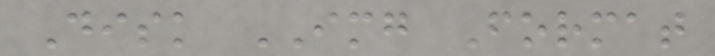Disk IMG Format
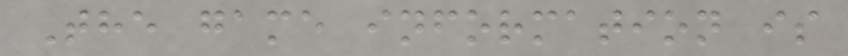The game information is
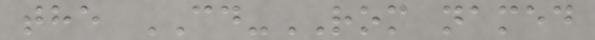the CD-ROM named
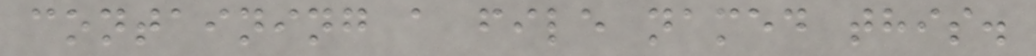containing a file named this.
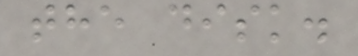the disk.
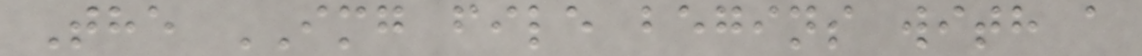The IMG file begins with a
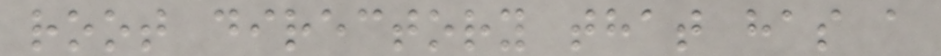root directory that has a
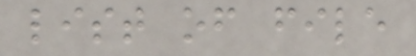list of file
